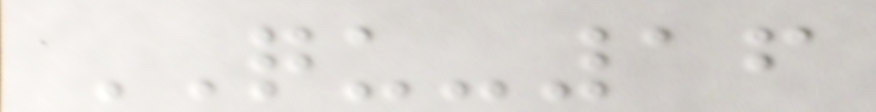QU-16
